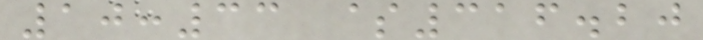10:33 $316.20
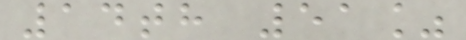14th 51%
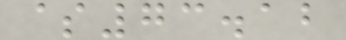$73.12
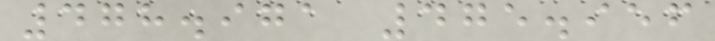478.971 475.956
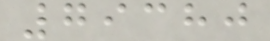79380
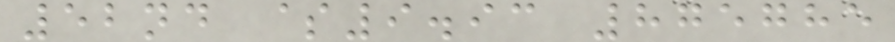52nd $9.93 875785
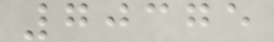70375
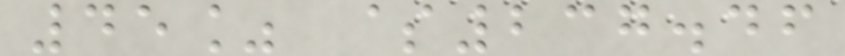45% $237.46
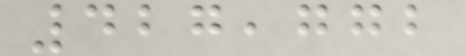427,772
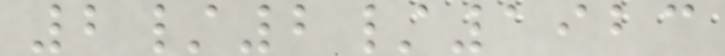2/2/1923
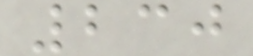230
